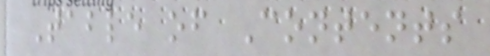Table of Contents
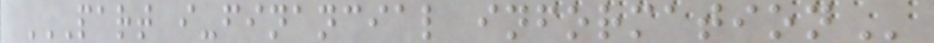PART I-FINANCIAL INFORMATION
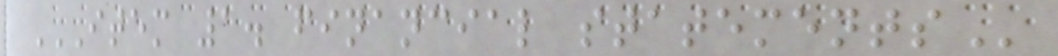ITEM 1. FINANCIAL STATEMENTS
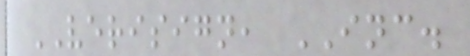VERISIGN, INC.
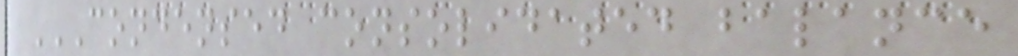CONDENSED CONSOLIDATED BALANCE
